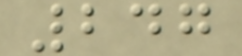247
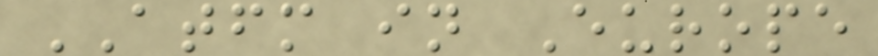ATFM in Europe
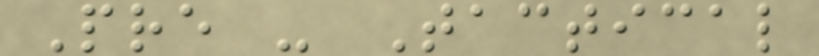Pre - Tactical
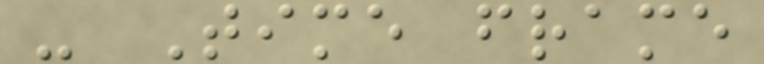- Time frame
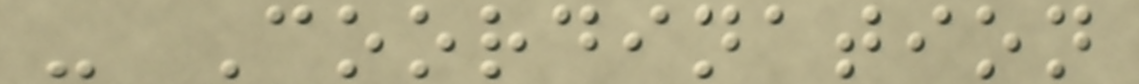- Coordination
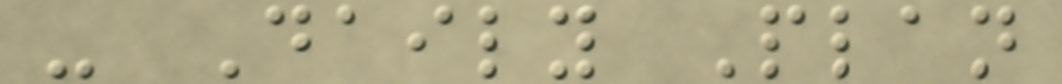- Daily Plan
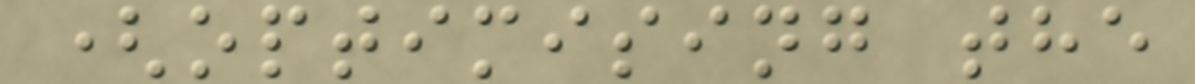(optimising the
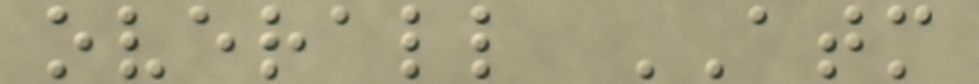overall ATM
